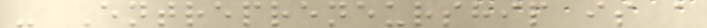- Entrepreneurship is a
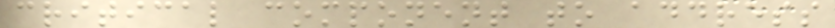critical component to address
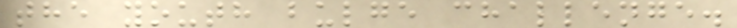the youth bulge challenge.
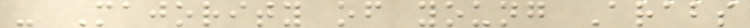- Majority of young Arabs
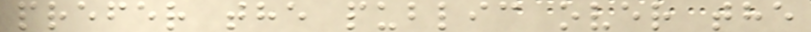prefer the public over the
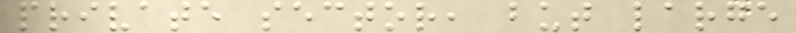private sector, but large
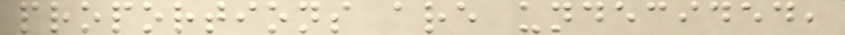proportions are undecided,
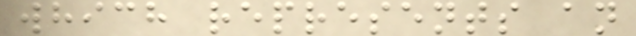which represents an
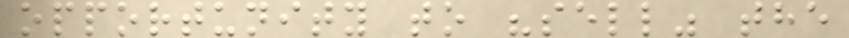opportunity to "sell" the
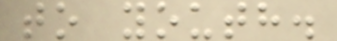to youth.
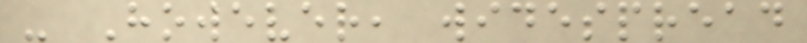- However, widespread
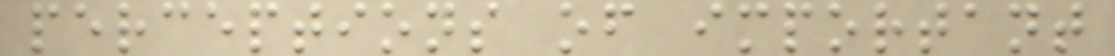perceptions of important
